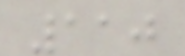110
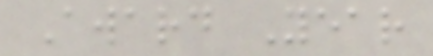Award Year
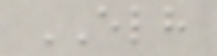ELH
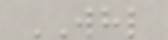WHL
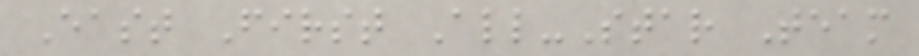East First All-Star Team
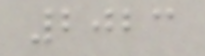2023
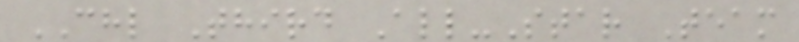CHL Third All-Star Team
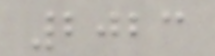2023
